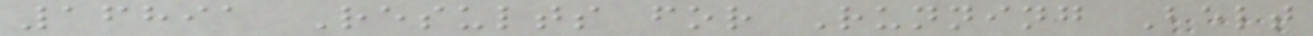16891 Results for Running Belt
